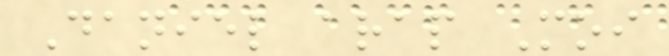Daniel arap Moi
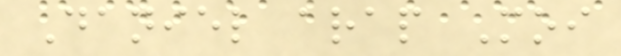Daniel arap Moi
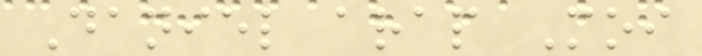Daniel arap Moi
